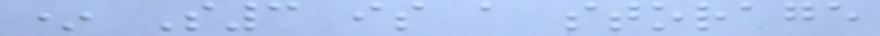* S3 is a storage
